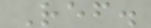Ref.
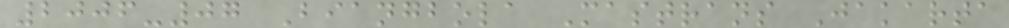2006-07 Biangbola Mastrans Jakarta
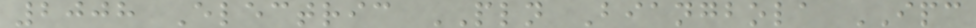2008 Electric PLN Biangbola IPC
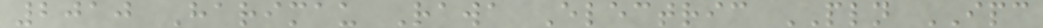2010 Harimau Rawa Electric PLN IPC
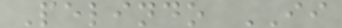Pelindo II
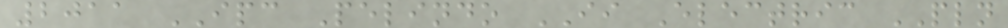2011 IPC Pelindo II Electric PLN
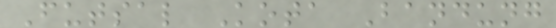Futsal Kota Bandung
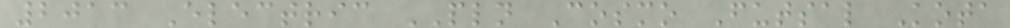2013 Electric PLN Cosmo Futsal Kota
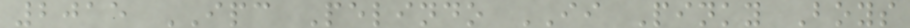2015 IPC Pelindo II Pinky Boys
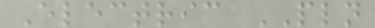Electric PLN
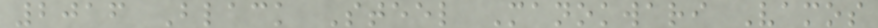2016 Black Steel Manokwari Vamos
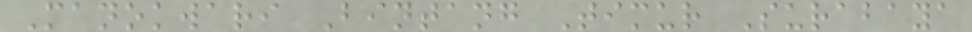Manokwari Bintang Timur Surabaya
